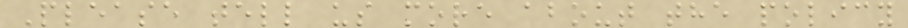Please tell us more about the policy
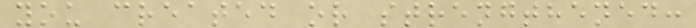you created or strengthened:
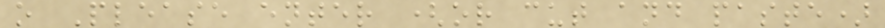o Please enter (or cut and paste)
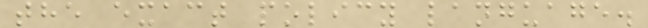the exact policy language.
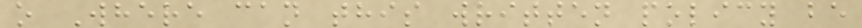o Where can this written policy be
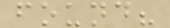found?
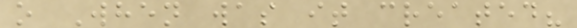o When was it created?
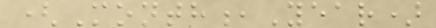(Month,Year)
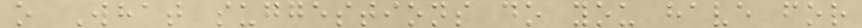o What suggestions do you have for
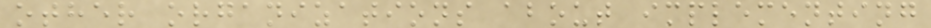other organizations about implementing
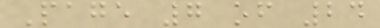Page 7 of 24
